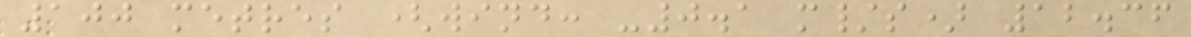100 metres (wind: -0.1 m/s) 12.36
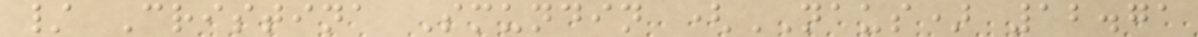/ Cristina Smundin (NAUS) 12.71
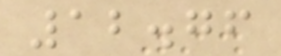12.76
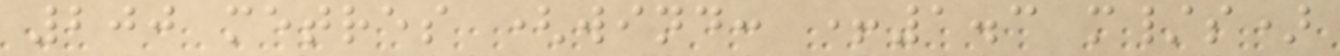200 metres (wind: +1.3 m/s)
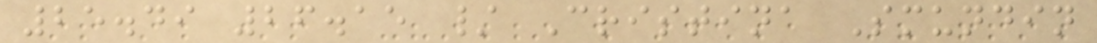25.49 26.15 / Cristina Smundin
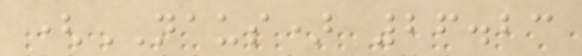(NAUS) 26.23
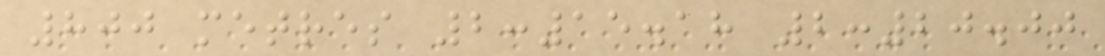800 metres 2:15.18 2:20.00
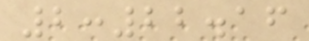2:22.16
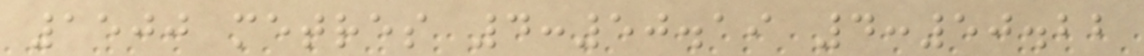1500 metres 4:50.19 4:50.22
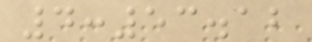4:53.12
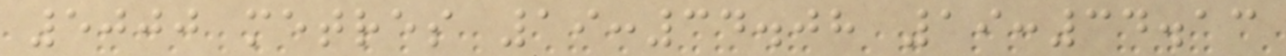5000 metres 19:34.08 19:34.13
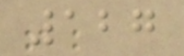127
